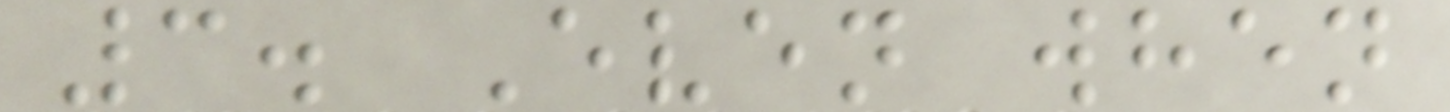3. Even when
